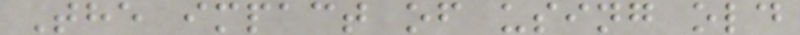The impact of using old
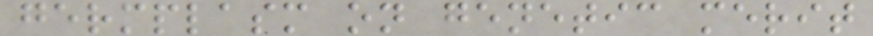germplasm on genetic merit
